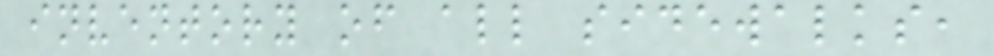inventory of all sidewalks,
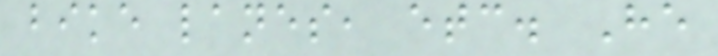bike lanes, etc. He
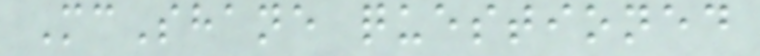McShane questioned
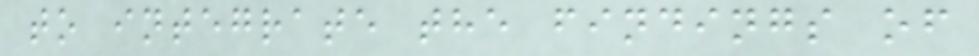to integrate the findings of
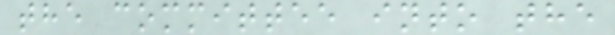the committee into the
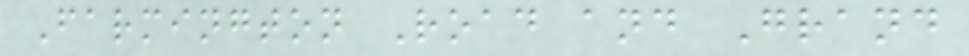Farmington Road and Grand
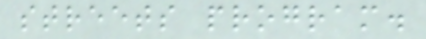streets program.
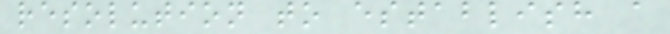resolution to establish a
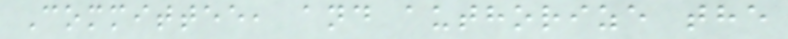Committee, and authorize the
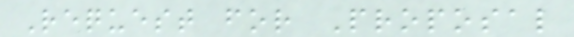Request for Proposal
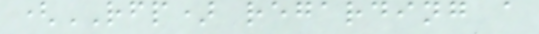(RFP) regarding a
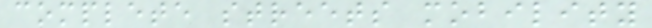complete streets mobility
